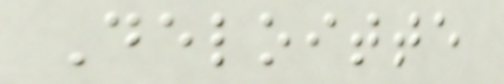Deloitte
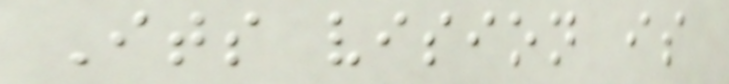Its vision is
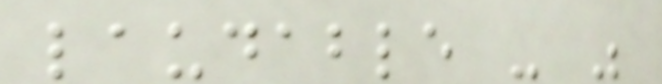laudable - "
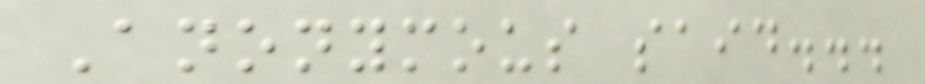Anonymous said...
